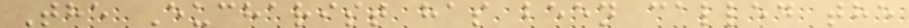The Eucharist has been called the
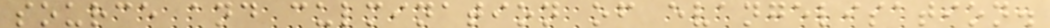source and culmination of evangelisation.
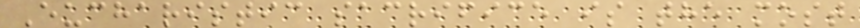Eucharistic sacrifice is the most
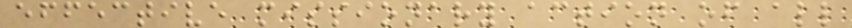effective missionary action of all
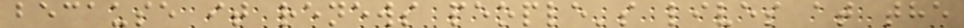because it renews people's lives at the
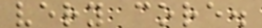very core.
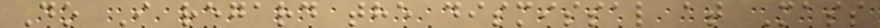Do I regard the dismissal at Mass
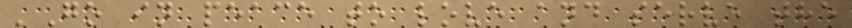'Go in peace to love and serve the
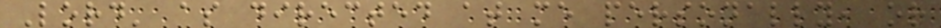Lord' as directed at me personally, or
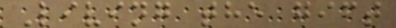Living the gift
